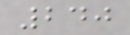240
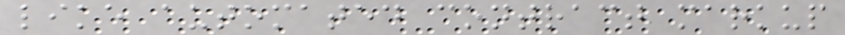like automated contract markup
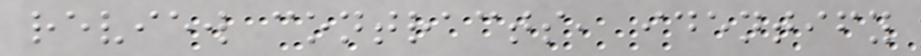review contracts, identify
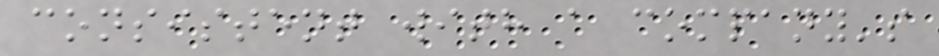consistent with a company's
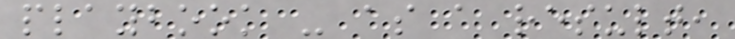playbook - as a result,
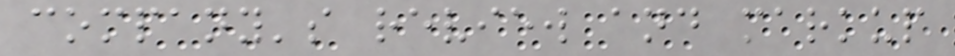company's review and markup
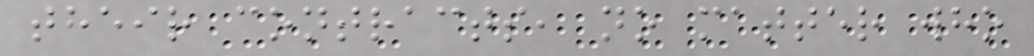their contracts, no matter who
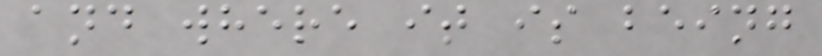and where it is being
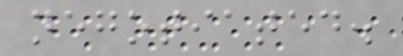negotiated.
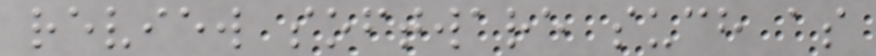review software such as
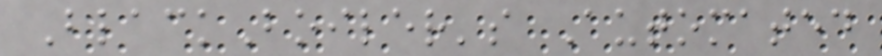BlackBoiler's Automated
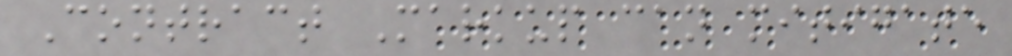Contract Markup can mitigate
